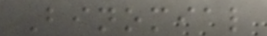Binomial
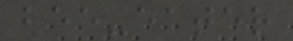bee-eater
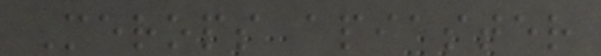Merops apiaster
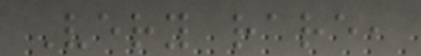Very rare,
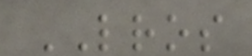LROS
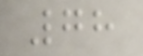78
